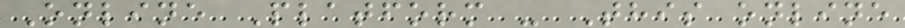Online Platform - This online
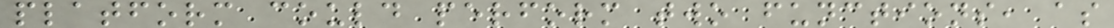platform could perform two functions, as
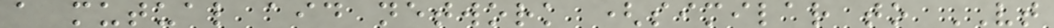a mutual aid network (similar to VT
